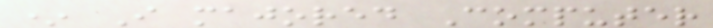* I majored Computer
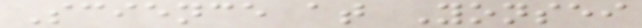Science at Yonsei
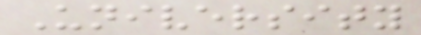University
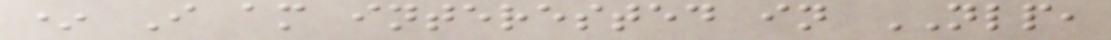* I am interested in NLP,
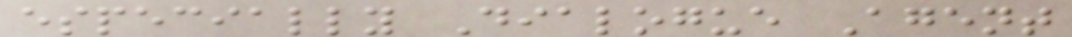especially Dialogue Agent
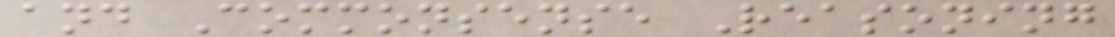and Commonsense Reasoning
